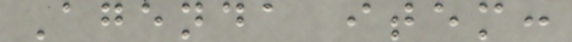Agenda item:
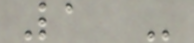1 -
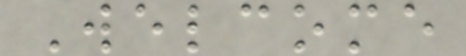Welcome
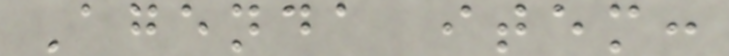Agenda item:
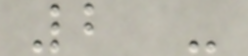2 -
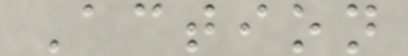Action
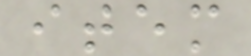item
